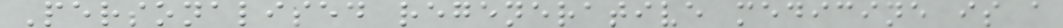Personalised regenerative medicine is a
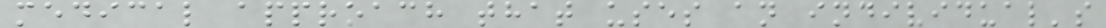medical approach that uses an individual's
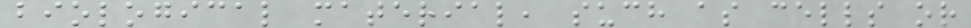biological material, such as cells or
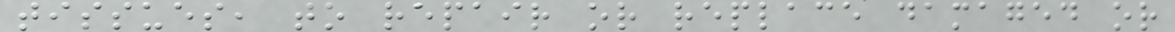tissues, to repair or replace damaged or
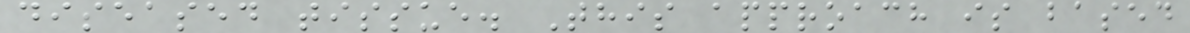diseased tissue. This approach is based
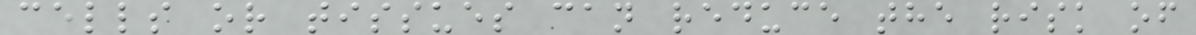cells or tissues can reduce the risk of
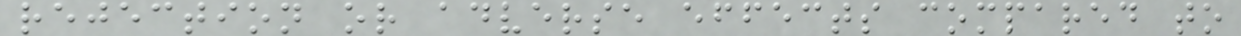rejection or adverse effects compared to
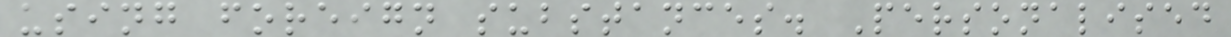using foreign substances. Personalised
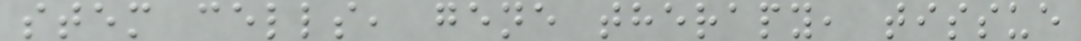stem cells, gene therapy, tissue
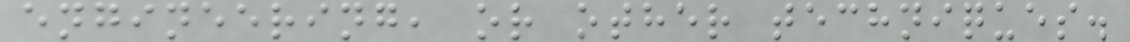engineering, or other techniques.
